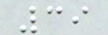39
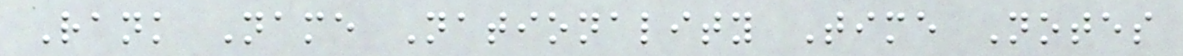Rank Name Nationality Time Notes
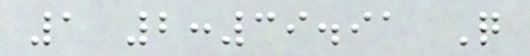1 2:39.91 Q
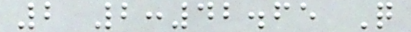2 2:42.65 Q
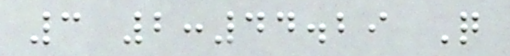3 2:44.29 Q
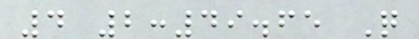4 2:49.65 Q
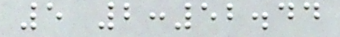5 2:52.44
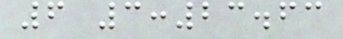6 3:23.63
